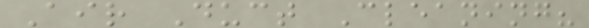Air Duct Cleaning?
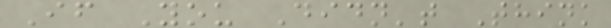If You Didn't Think
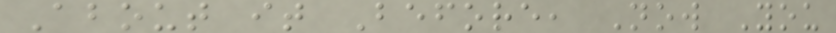About it Before, Now You
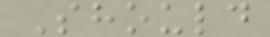Should
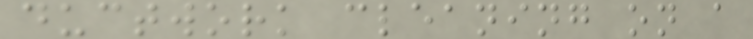ductwork cleaning on a
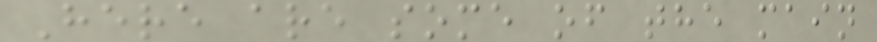Here are some of the main
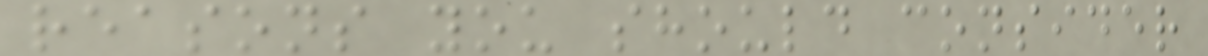reasons you should consider
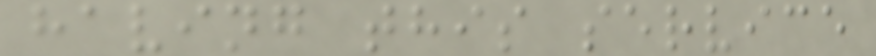having this service
